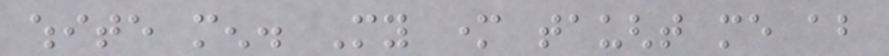white men. My mother taught me about
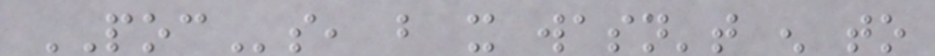POCs, but it wasn't enough to
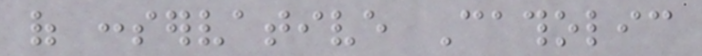of conservative Catholic
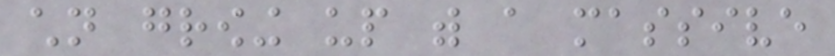children growing up with a massive
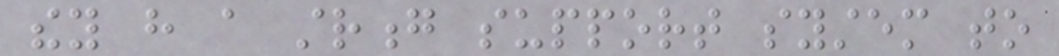they have a strong support system to
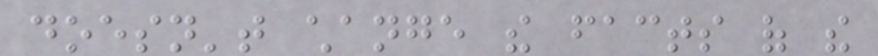doesn't change the facts of the
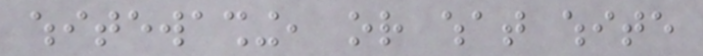whitewashing, or what white
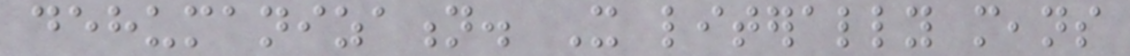dehumanization. It literally means
